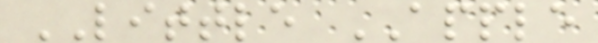LITTLE APPLE
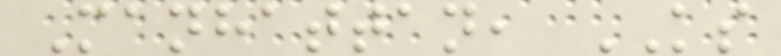Manhattan, KS
